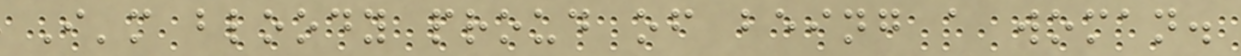I'm bloody proud of being a woman.
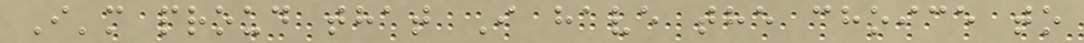I'm proud that I have the choice to
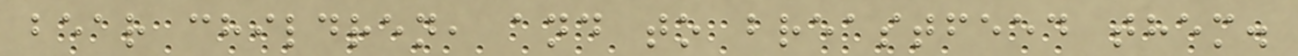bear children, and to breastfeed them.
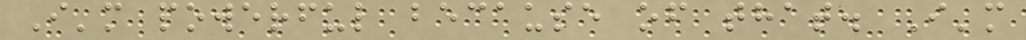I'm powerful because of that. I'm
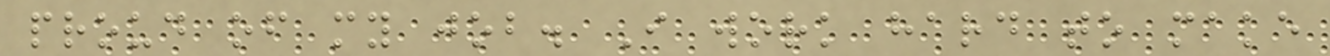proud of my job. I work hard to make
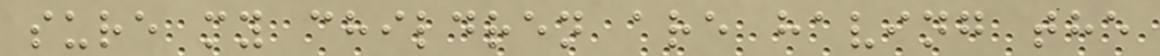sure my children are having the
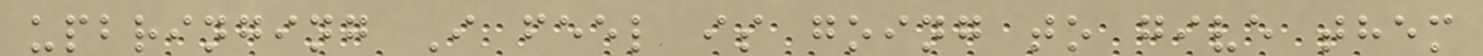upbringing I feel is going to give them
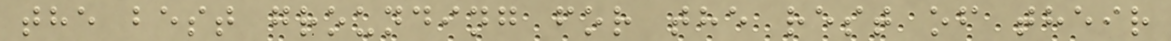the best grounding for the rest of their
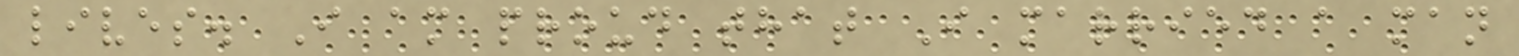lives. I am proud that I married a man
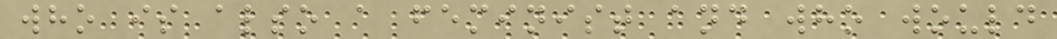who is also a feminist and who would
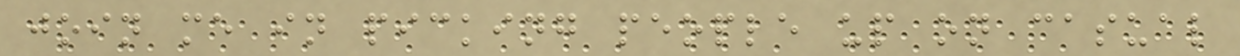join me in picking people up on casual
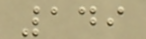149
